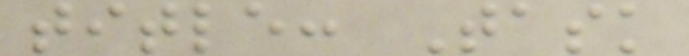title: Task
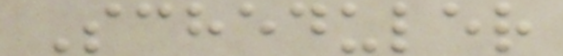Scheduler
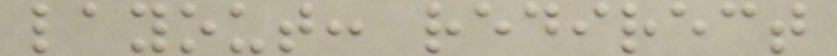layout: redirect
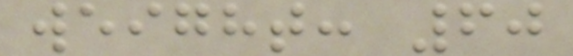weight: 60
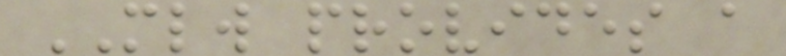MLW provides a
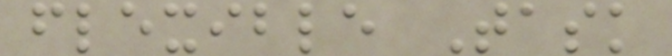flexible Task
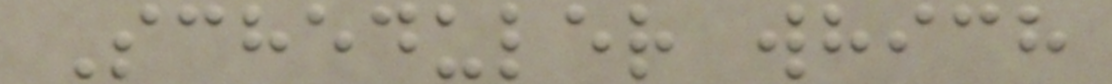Scheduler which
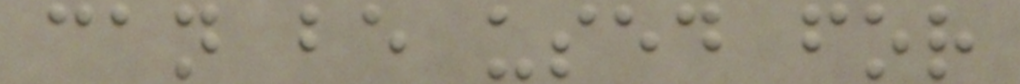can be used for
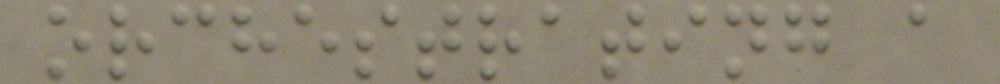orchestrating a
